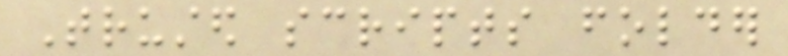Trusted scripts folder
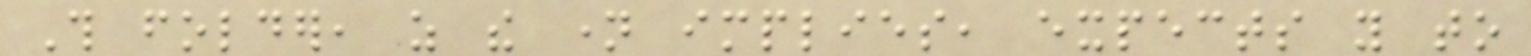This folder, as the name implies, expects you to
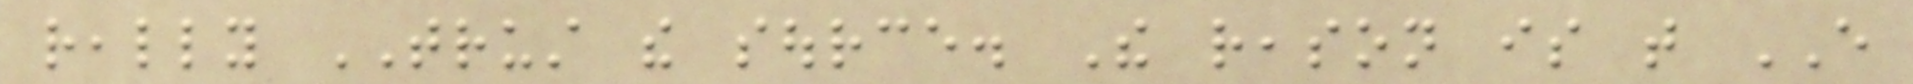really TRUST the source. The reason is that EVERY
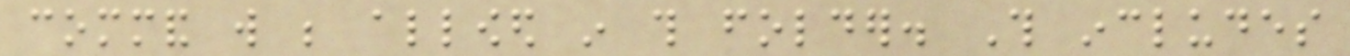command will be allowed in this folder. This includes
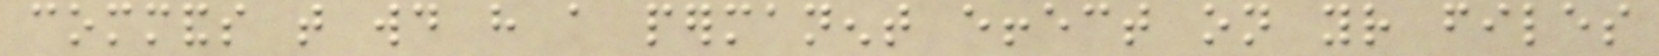commands that would have a permanent effect on your files
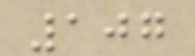107
